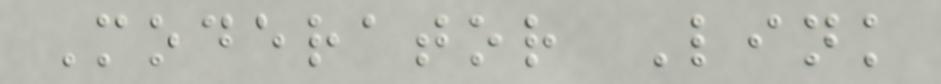Moderator Link
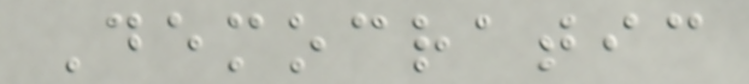Democratic
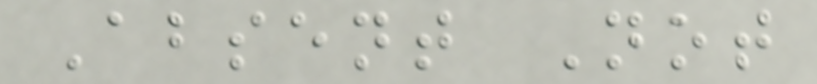Absent Not
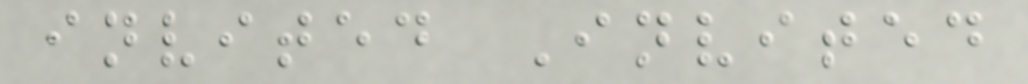invited Invited
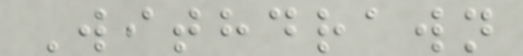Withdrawn
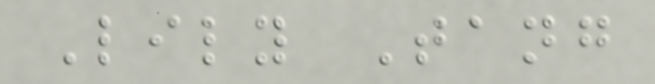Lily Tang
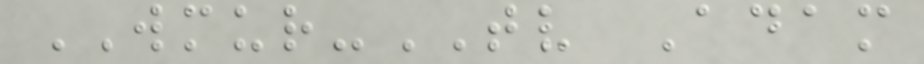WMUR-TV Adam
